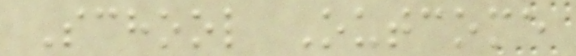School Outcome
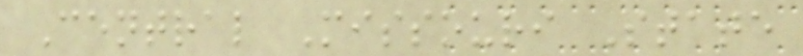Central Missouri State
